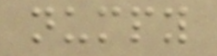numpy
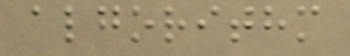algorithm
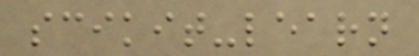scikit-learn
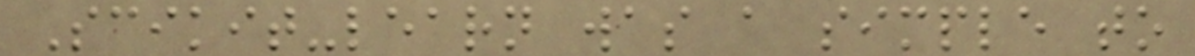Scikit-learn was a simple to
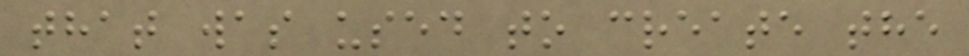that was used to create the
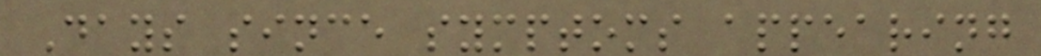Days since symptoms appearing
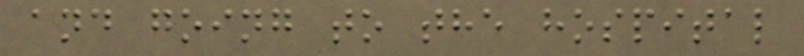and going to the hospital
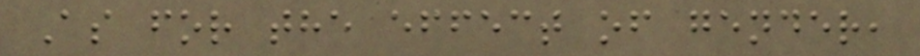As for the effect of gender,
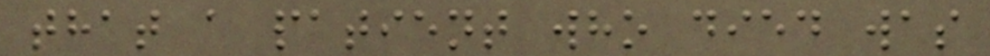that a patient who died was
